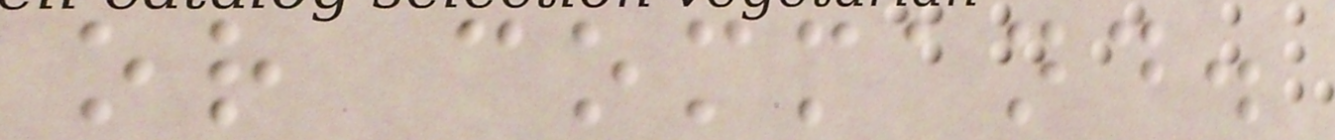or command.
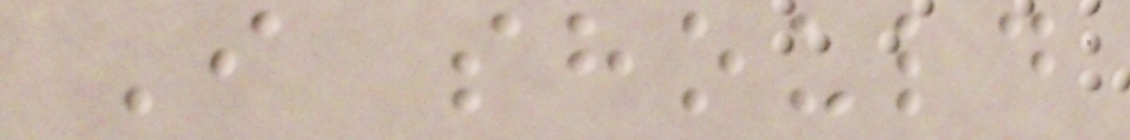I should
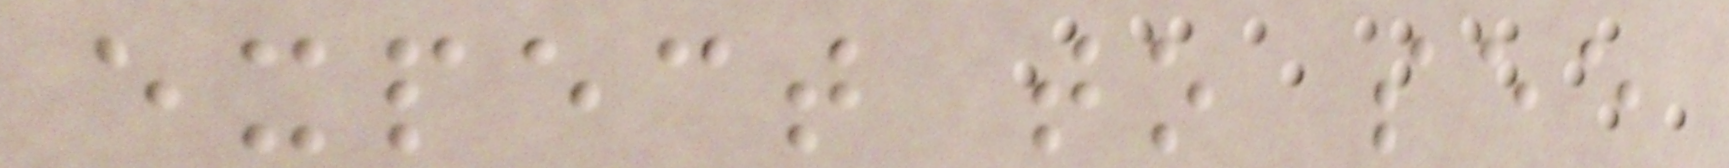expect to see
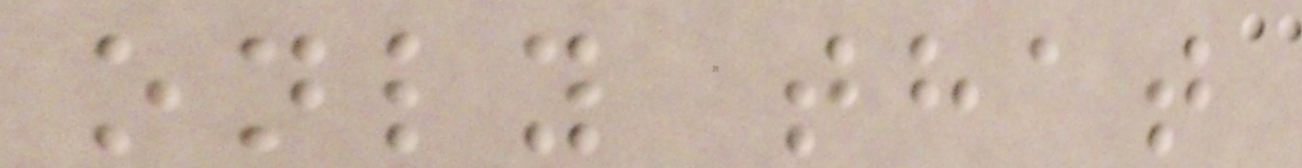only that
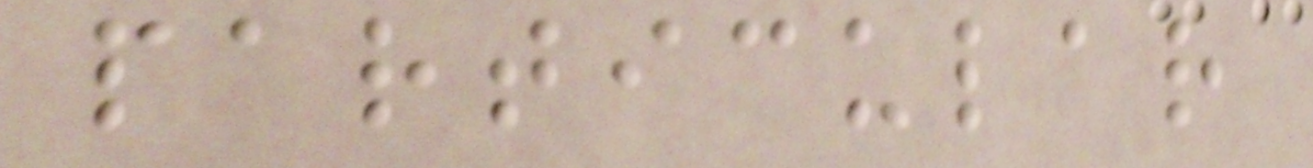particular
